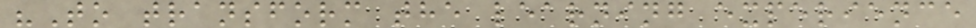"To transform the learning experience
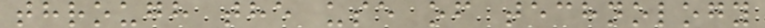through the use of technology
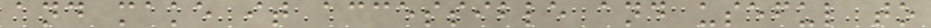and make it accessible and useful to
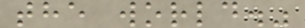the world."
